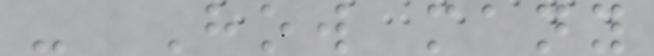- How many
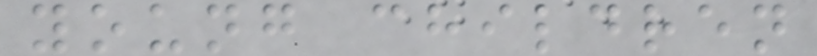young children
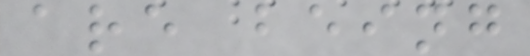are being
